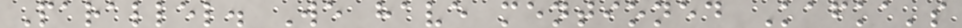Parallel. We have mentioned Kafka's
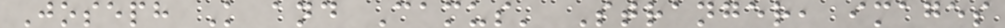Joseph K and Camus' Stranger, images
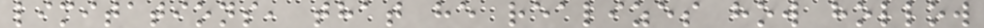limitations, that he realizes how hollow
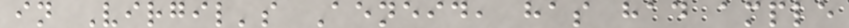in Virgil's Aeneid, has had ample
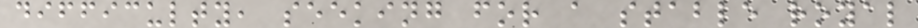difficulty, seeking for a stable royal
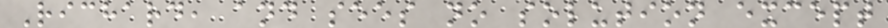Richard, and sees no solution except
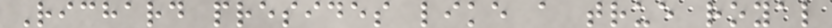Richard presides like a true royal
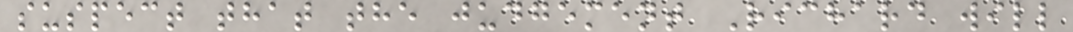suspect that the judgement Richard will
